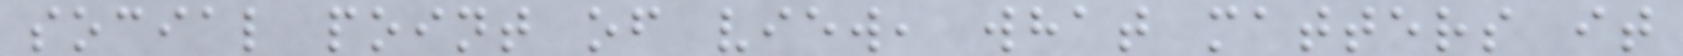social point of view, what matters it
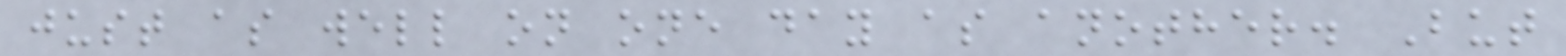just as well on one day as another. But
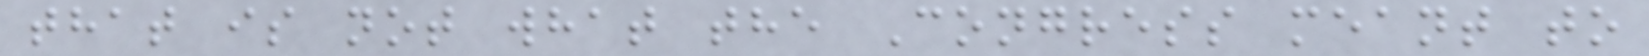that is not what the Congress meant to
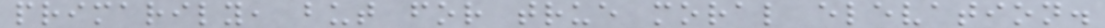primarily, but for true moral elevation.
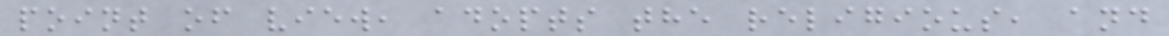point of view, adopts the religious, and
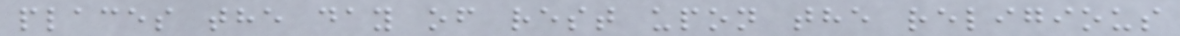places the day of rest upon the religious
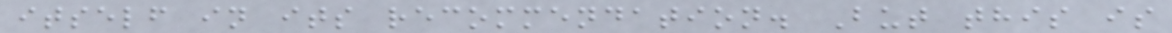itself in its recommendation. But this is
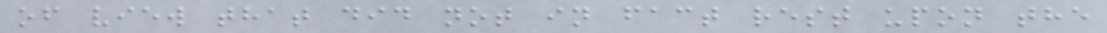of view that did not in fact rest upon the
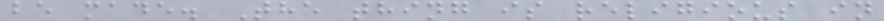be made. The thing is religious in
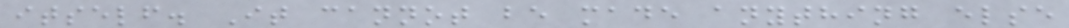itself. It cannot be made anything else
